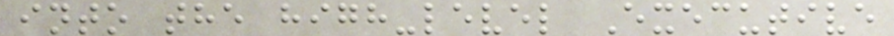into the high-level Executive
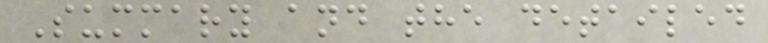Summary and the detailed
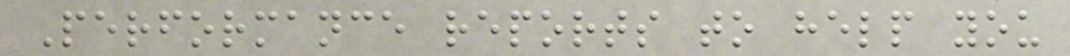Performance reports to help you
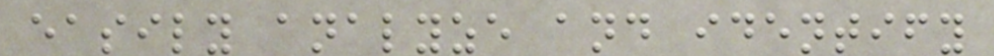easily analyze and identify
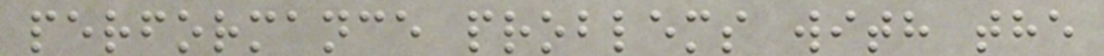performance problems with the
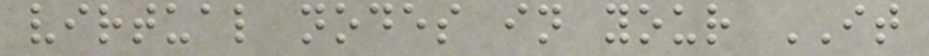virtual nodes in your IT
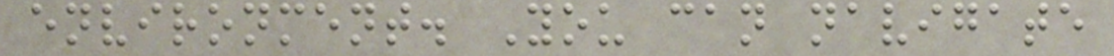environment. You can navigate
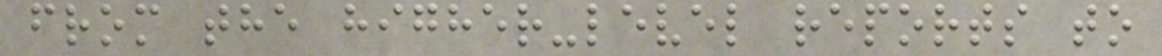from the higher-level reports to
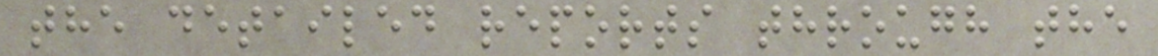the detailed reports through the
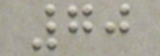70
